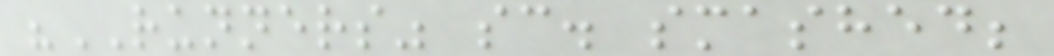"RUNNERS" sc. smashed;
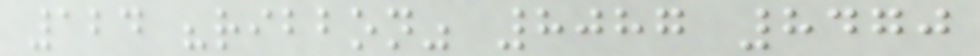124 "ribbon" 8087 8470
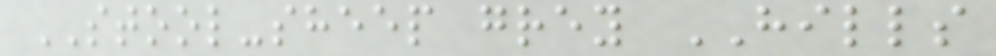STOOL-sheep grey HILLS
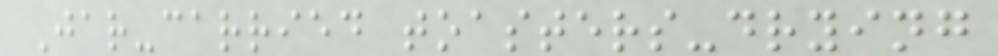Jar-carried toasters-drying
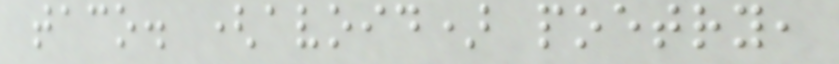taco. (avoid) poetry,
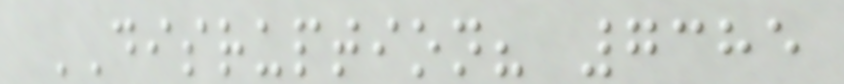DISRUPTION? 7385
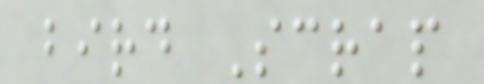bird Scrap
